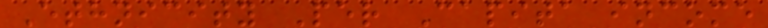Ethnicity Per Capita income
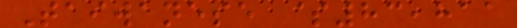Taiwanese $83,811
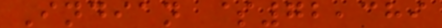Indian $72,389
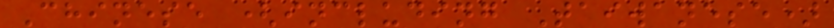Chinese (including Taiwanese)
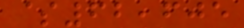$62,605
